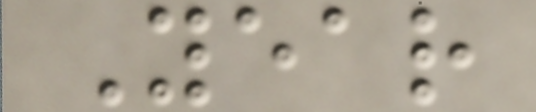Year
